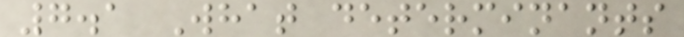7.1 What determinants
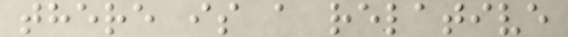there is a relative
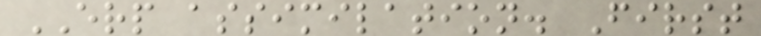ERP assimilation. First
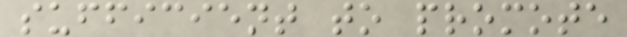sufficient to promote
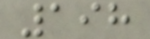198
